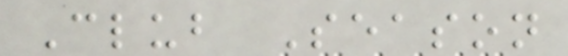Club Season
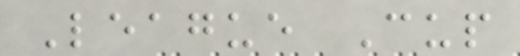League Cup
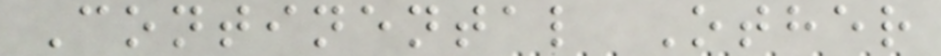Continental Other
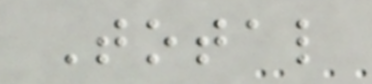Total
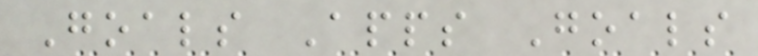Goals Apps Goals
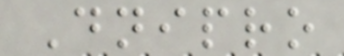Dnipro
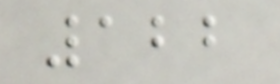122
